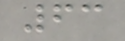63
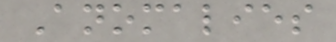Anomalies
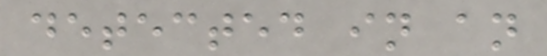detected in an
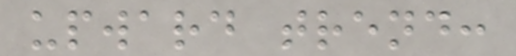upward trend:
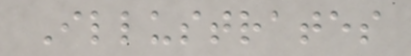Illustrates
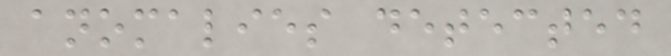anomalies detected
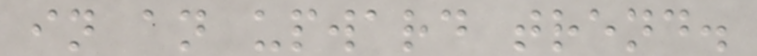in an upward trend.
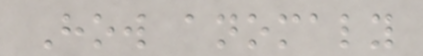How anomaly
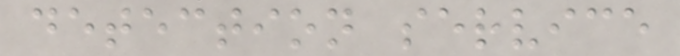detection service
